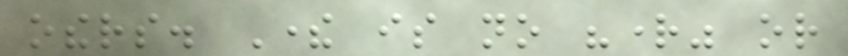others. There is no "right" or
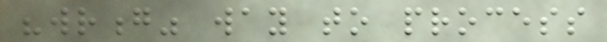"wrong" way to process
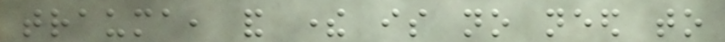trauma, and there is no need to
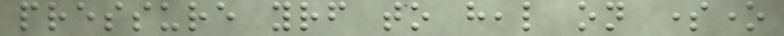pressure yourself to heal on someone
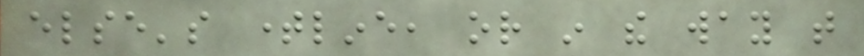else's timeline, or in the way that
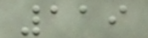119
